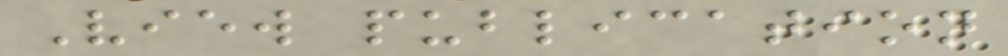View publication
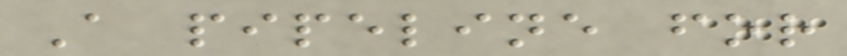A pipeline for
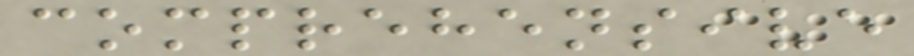comprehensive
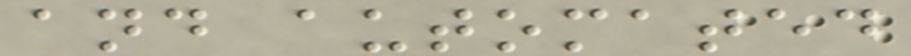and automated
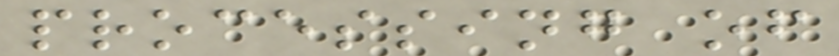processing of
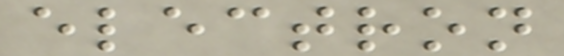electron
